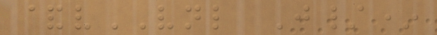&vVNL J/*
